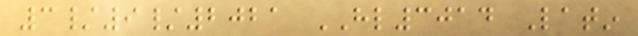3/9/2021 HL3014 Latin
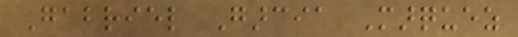Gabriel Garcia Marquez
